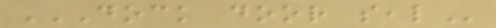DOCK DOOR SEAL
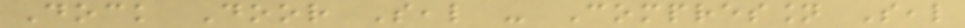Dock Door Seal - Compression Seal
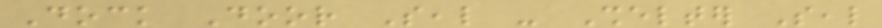Dock Door Seal - Shelter Seal
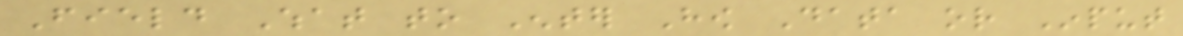Field What to Enter How Data or Input
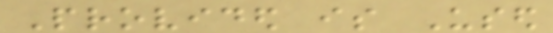Provided is Used
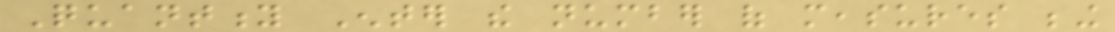Quantity Enter the number of measures being
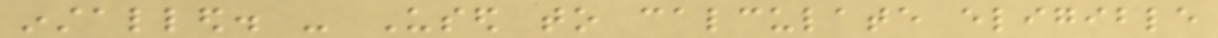installed. - Used to calculate eligible
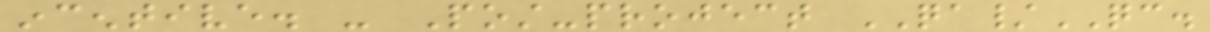incentive. - Post-project QA/QC.
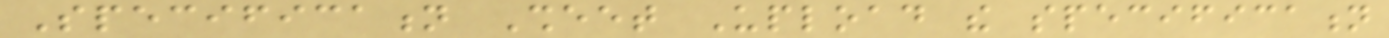Specification Sheet Upload the specification
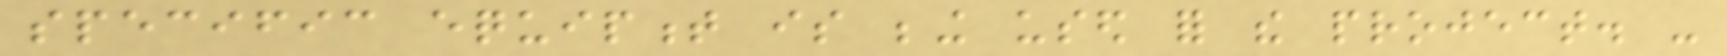specific equipment is being used for the project. -
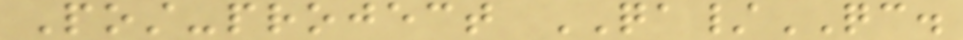Post-project QA/QC.
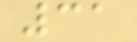31
